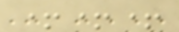+++
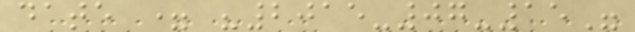date = "2015-07-15"
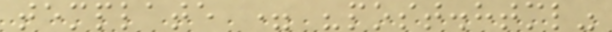template = "post.html"
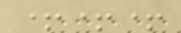+++
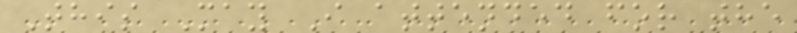This May I attended for the
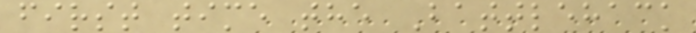first time the Battlehack
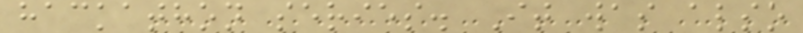hackathon series. It was also
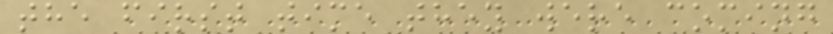the first time they were coming
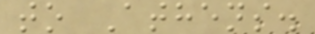to Athens.
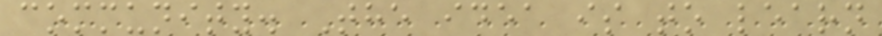community. The idea is to learn
